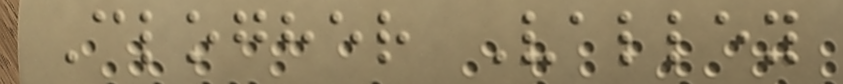Clogher Valley
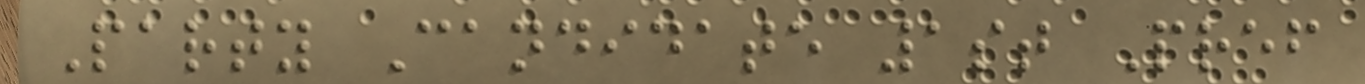Party Candidate 1st Pref
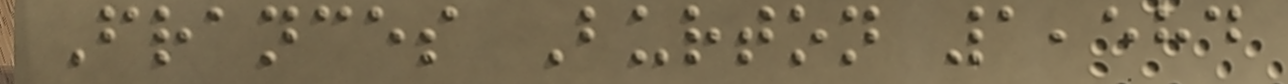Frances Burton 1,584
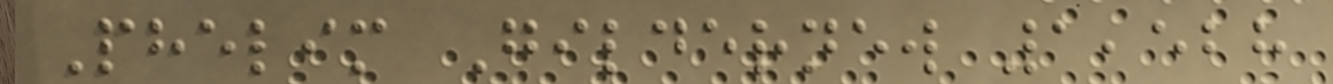Phelim Gildernew 1,528
